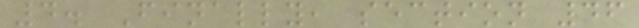4. Finally, section 46
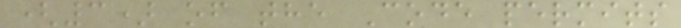(3) of the Code permits
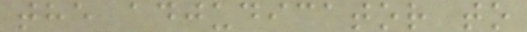the adjudicator to
